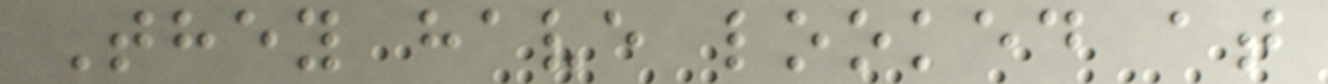They have looked at
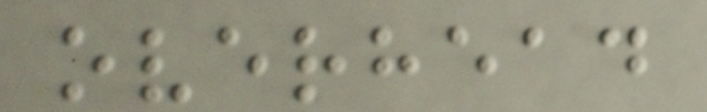overhead
